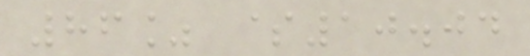86% $10.04
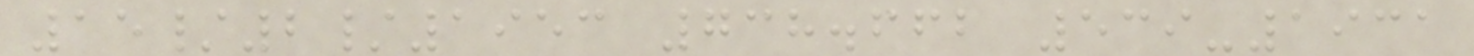15/2/1953 738.662 539-1931
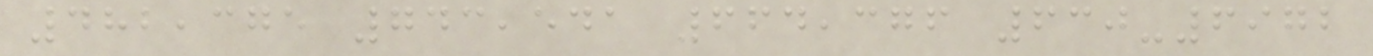482,375 743,541 664,376 630-6972
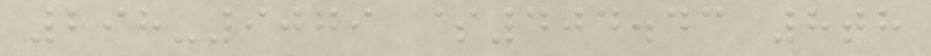298-9079 $404.43 8th
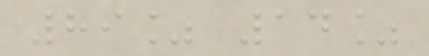89% 14%
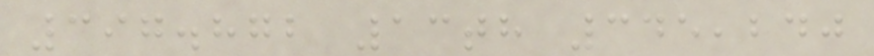397.872 13th 345,240
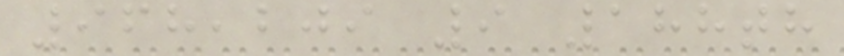968,209 9 188th
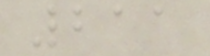211
